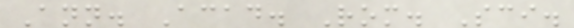Ann. Acad. Rom. Sci.
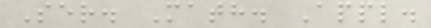Ser. Math. Appl.
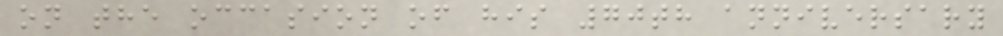on the occasion of his 70th anniversary
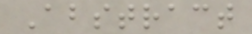Abstract
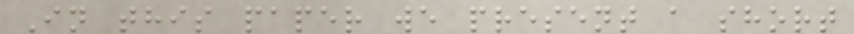In this paper we present a short
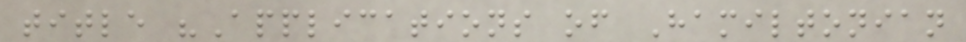title "Applications of Hamiltonian
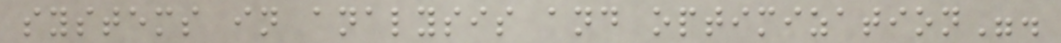systems in analysis and optimization".
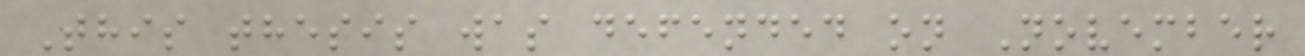This thesis was defended on November
